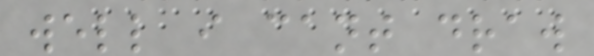well i cant draw
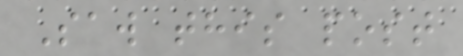Saw this post
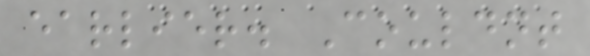earlier. Couldnt
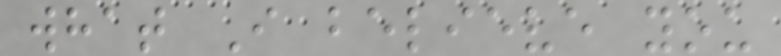what I believe you
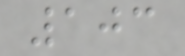103
